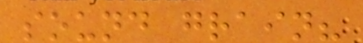sound grain?
